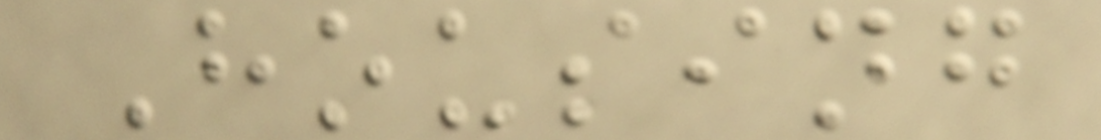Housing
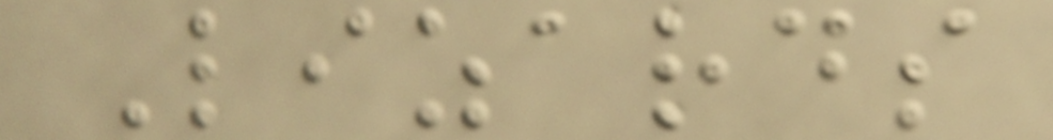Lizards
